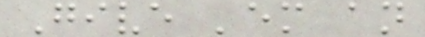Give 'em an
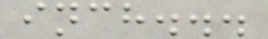inch...
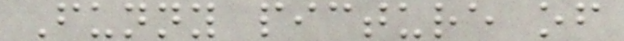Funny picture of
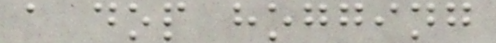a dop hogging
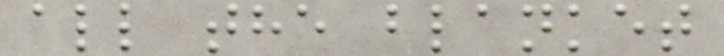all the blanket
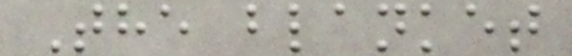The blanket
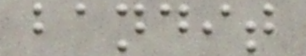bandit
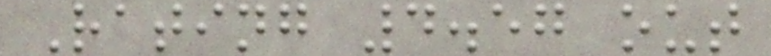Rating 4.57 out
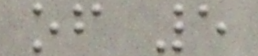of 5
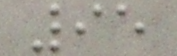95
